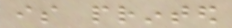is printed
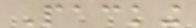Packing
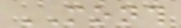MONTH
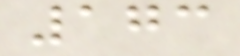173
